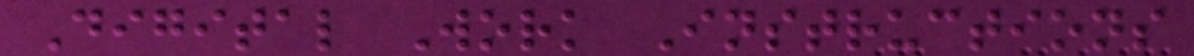Digital Work Instructions
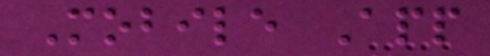Mobile App
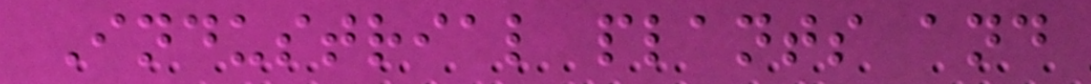Industrial plants and
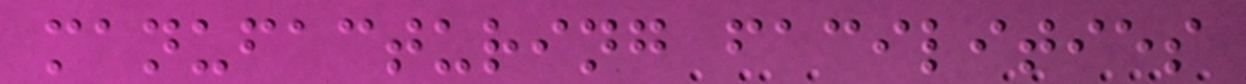manufacturing facilities
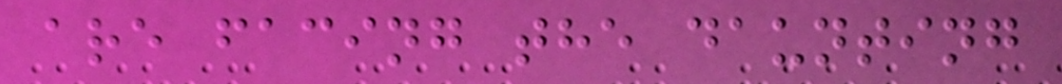are facing the daunting
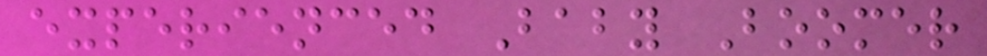experienced Baby Boomer
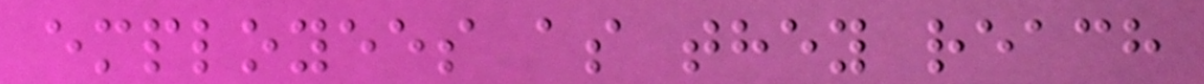employees as they reach
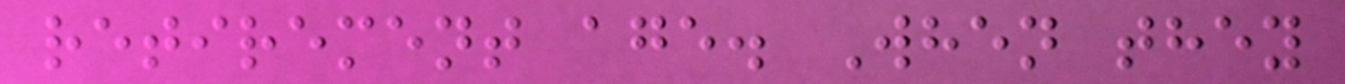retirement age. When they
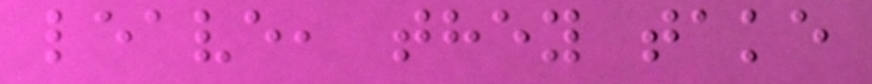leave, they take
